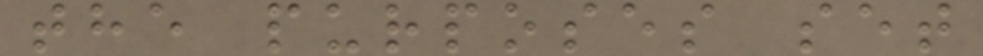the purposes set
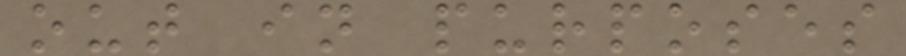out in purposes
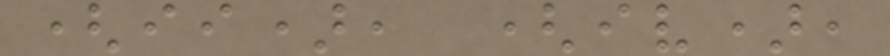(ii), (iv),
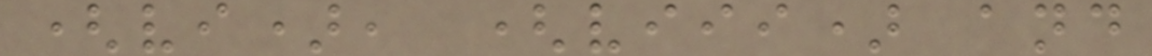(vi), (viii) and
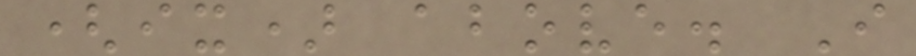(ix) above. I
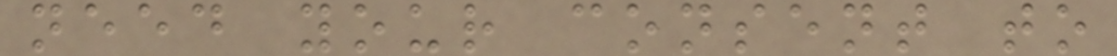need your consent to
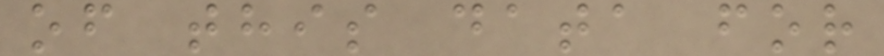of this data for
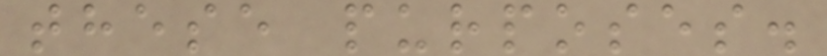these purposes.
